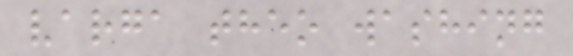varga theo washing
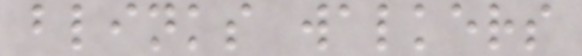blinks walkers
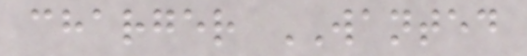charger WANTED
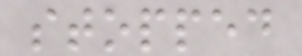stopped
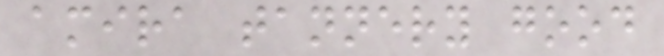amira tannery good
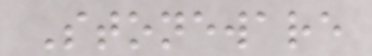Stoneware
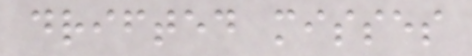drifted misses
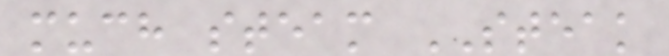much steam STEAK
